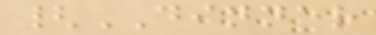{DINNER
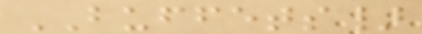BUFFETS}
